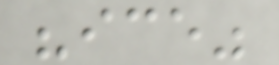"ice"
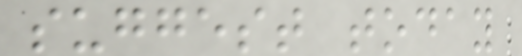suggest today
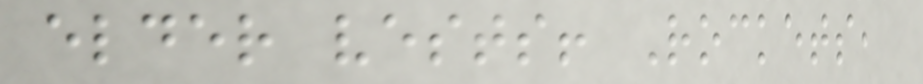elder vests! Rockets,
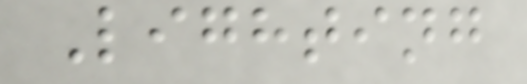Lighting
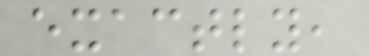exactly,
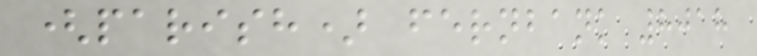(parish) fernbank 8018
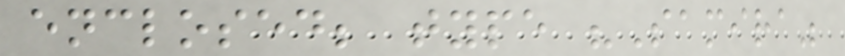enclosed; type "Samira"
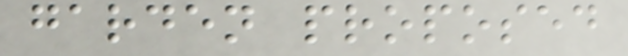garden proposed
